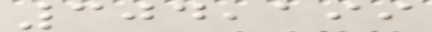304,199
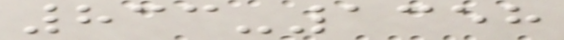833-1358
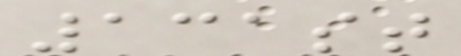131st
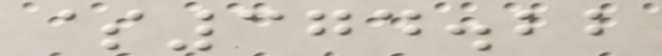$374.22
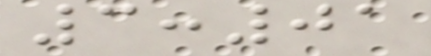3:01
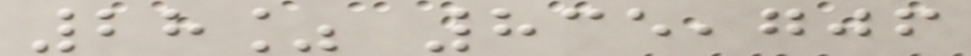28% 835,706
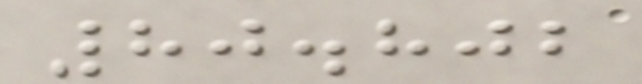80.802
